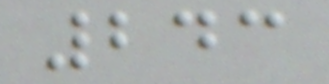243
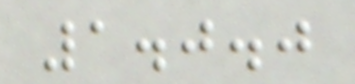1.0.0
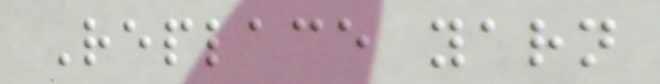Replace yarn
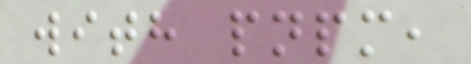with pnpm,
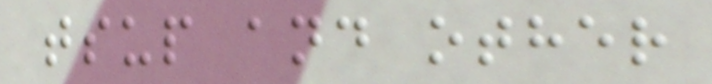tsup and other
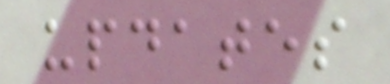updates
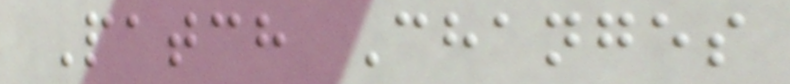Patch Changes
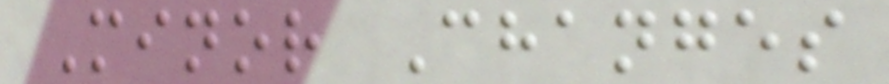Minor Changes
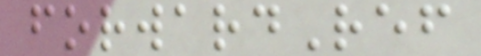forwardRef
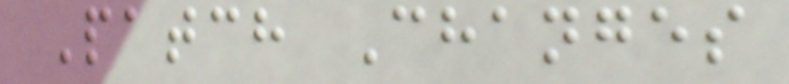Patch Changes
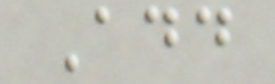Add
